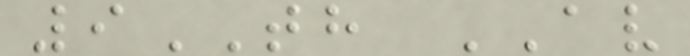9TH AV
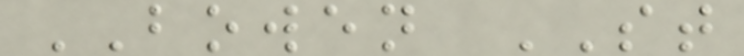BOWEN ST
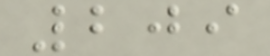209
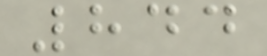844
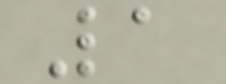1
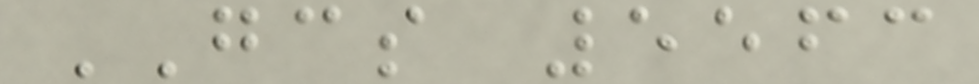GCS 5563
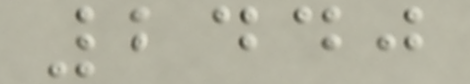2440
